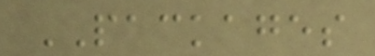PACKAGES
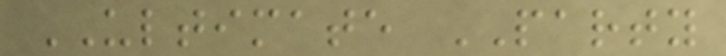ULTIMATE PARTY
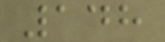148
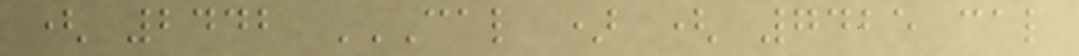( 2442 CAL ) ( 7425 CAL
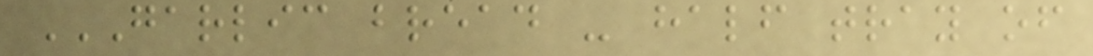GARLIC BREAD - HALF TRAY OF
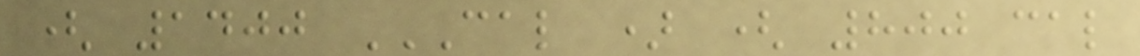( 1400 CAL ) ( 800 CAL
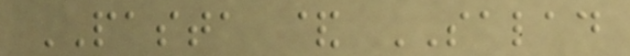PASTA & SALAD
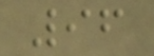96
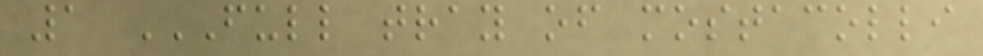1 FULL TRAY OF MOSTACOLLI
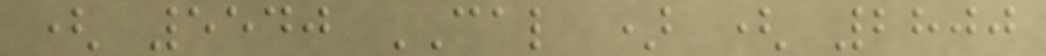( 5540 CAL ) ( 2800
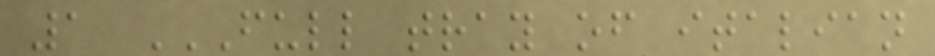1 FULL TRAY OF ITALIAN
